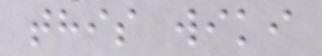this wiki
